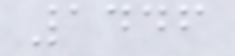1446
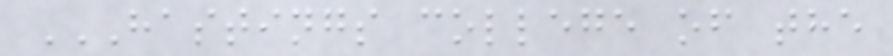HASTINGS COLLEGE OF THE
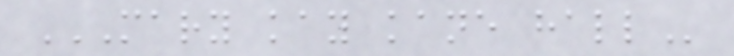MARY KAY KANE HALL
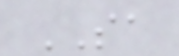SA
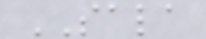SALA
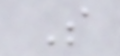S
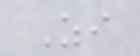Zi
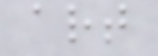art
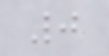0
